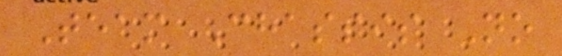Team Chassis No
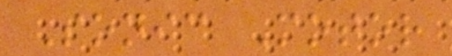Sonic Motor
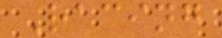Racing
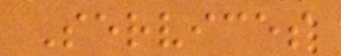Services
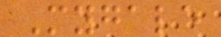Mygale
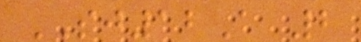SJ12A 2
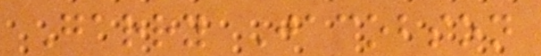Garry Jacobson
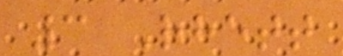3 Rhett
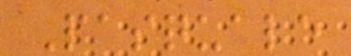Pasquale
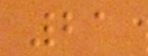21
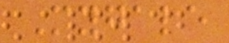Mygale
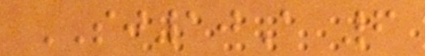SJ10A 6
